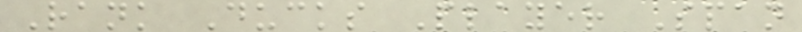Rank Ducks Player Span
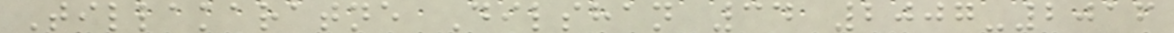Tillakaratne Dilshan 34 2007-2016
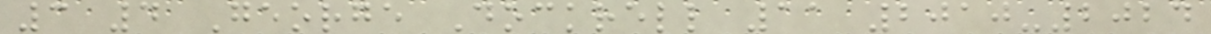3 4 George Dockrell 11 2010-2024
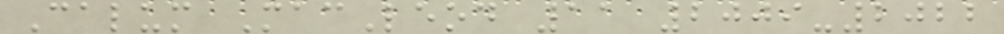Calum MacLeod 11 2009-2022
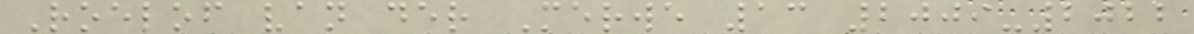Roelof van der Merwe 13 2009-2022
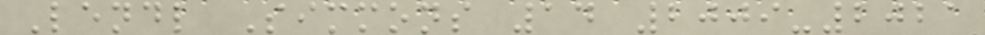Lendl Simmons 14 2009-2021
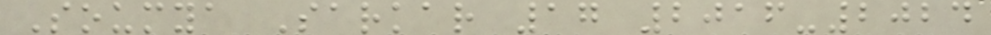Soumya Sarkar 17 2016-2024
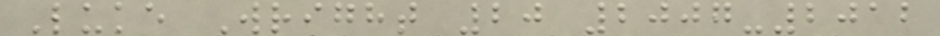Luke Wright 20 2007-2012
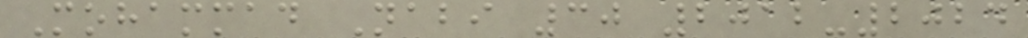Mohammad Nabi 30 2012-2024
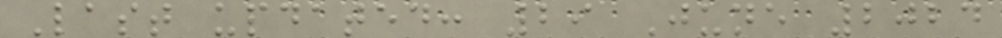Last updated: 29 June 2024
